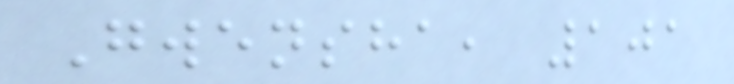Gwensha, 101
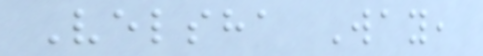Velsha Way,
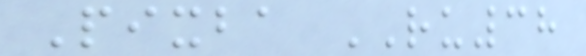Pixba RU38
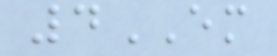4EM
